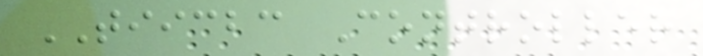TIICBC Controller
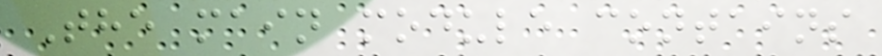The main module contains
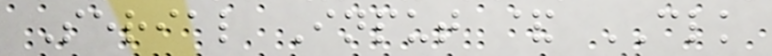Serial Input & CLK
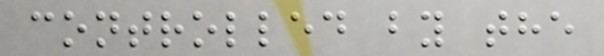controlled by the
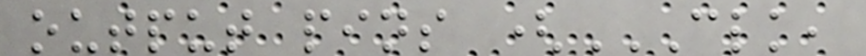output pins (CLK,
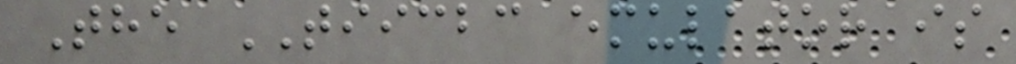The TIICBC emulator is
